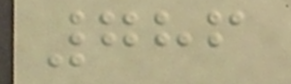786
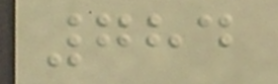784
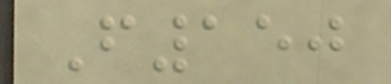F150
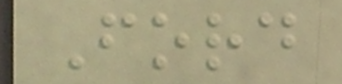Ford
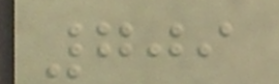709
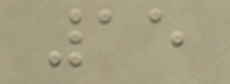15
